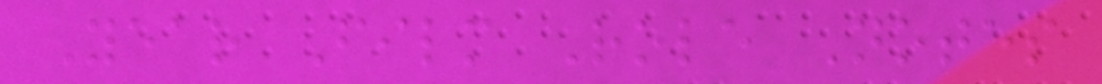Year Film Role Notes
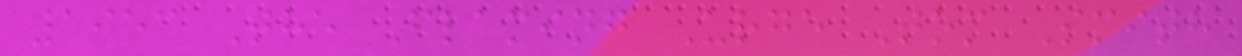1953 The Flaming Urge Tom Smith
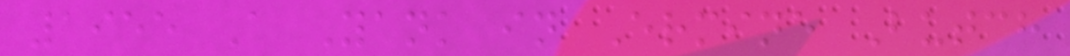1955 A Yank in Ermine Butch
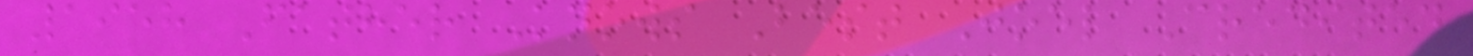1958 Father Knows Best Joel Credited
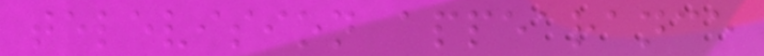television appearance
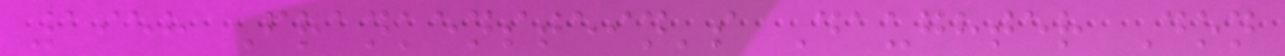1958 Frankenstein's Daughter Don
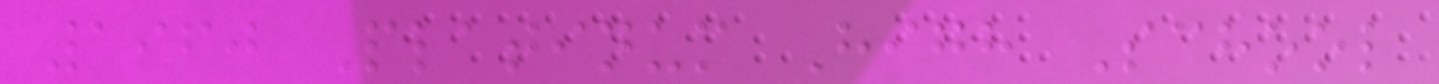1960 Platinum High School
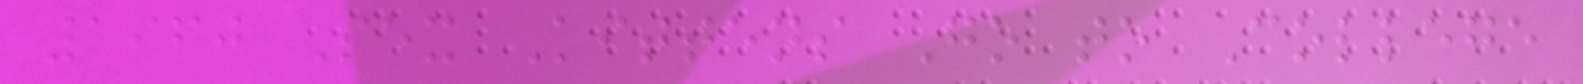1960 Sex Kittens Go to College
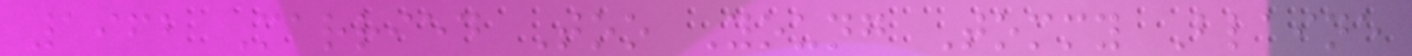1962 Married Too Young Tommy Blaine
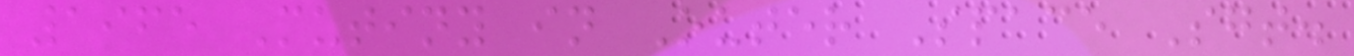1965 Mutiny in Outer Space Sgt.
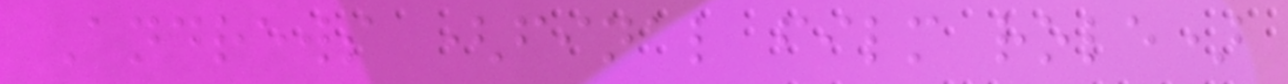Andrews (final film role)
